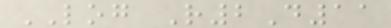LOG R2D11
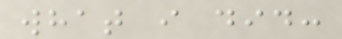what i did:
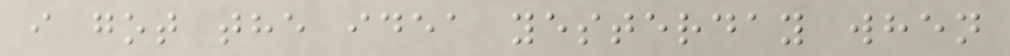i got the idea yesterday when
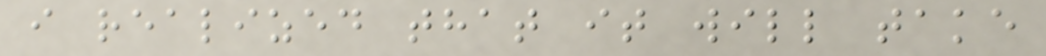i realized that it will take
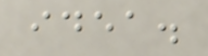idea.
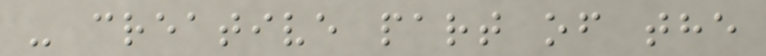- creative part of the
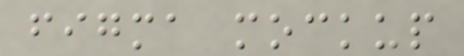figma mockup
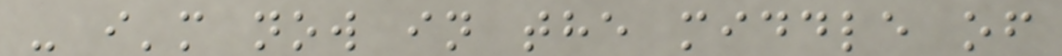- i'm now in the middle of
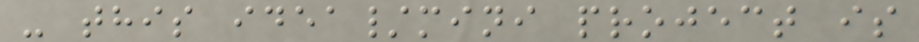- this idea/mini project is
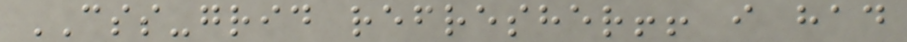CSS-grid refresher!! i had
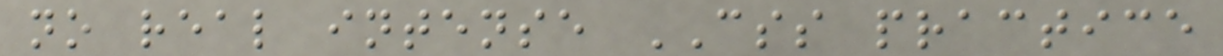no real intense CSS practice
